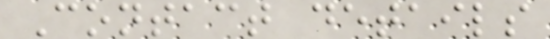Contact details
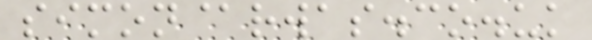simon@rwas.co.uk
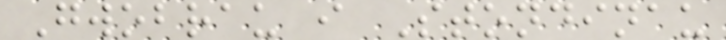Gwobrau i Stondinau
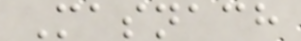Masnach
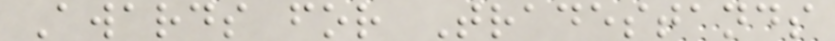Awards for Tradestands
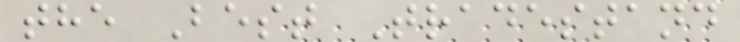the Best Tradestand
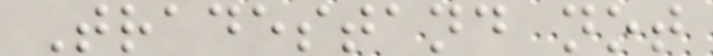Tradestand not
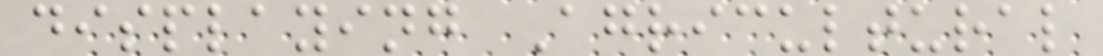displaying Agricultural
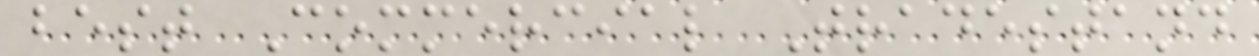best Commercial Tradestand
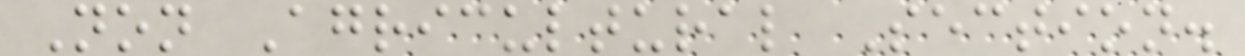Non Agricultural Section.
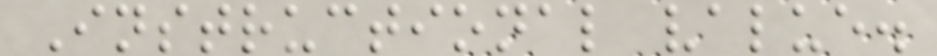Instructional value.
